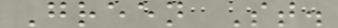Green St.
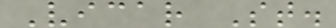Vicar St.
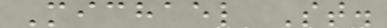Michael St.
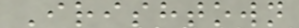Irishtown
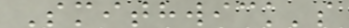Smithwick's
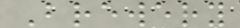Brewery
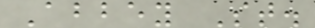Abbey St.
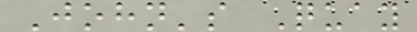John's Quay
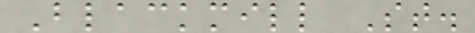Blackmill St.
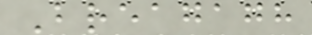Breagagh
